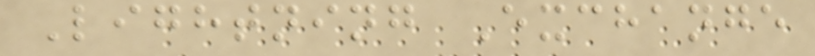Lightning Exchange
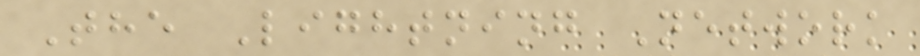The Lightning Network
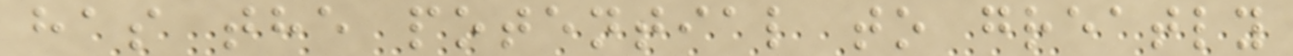has the potential to greatly
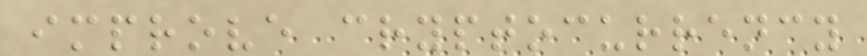improve cryptocurrency
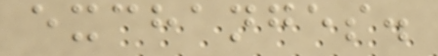exchanges.
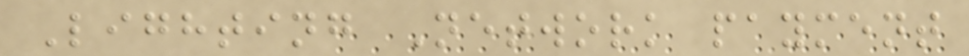Lighting Network payment
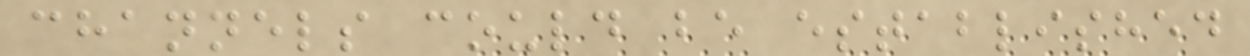channels could be established
